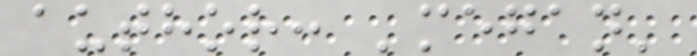author: 'megan'
